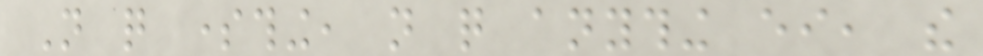Not quite something, not quite anything either, the
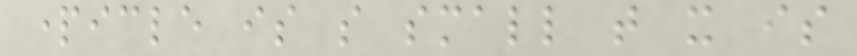particle is so small that it is
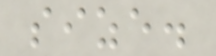size.
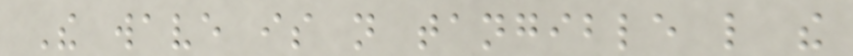The wave is not tangible like the
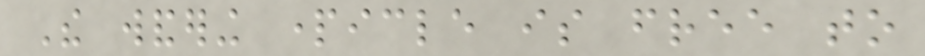The wandering particle is free to
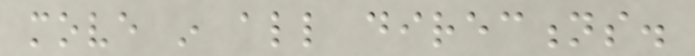move in all directions.
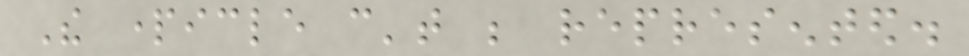The particle can't be represented.
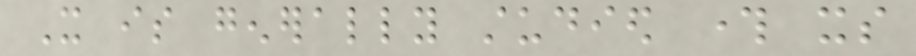It is generally studied through its
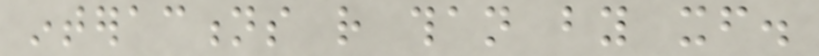interactions rather than by itself.
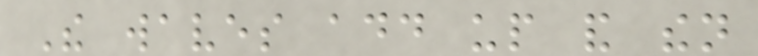The waves add up and then
